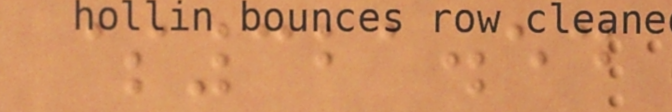$321.54
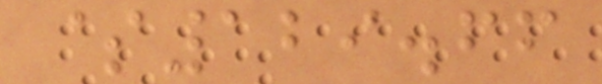$129.66
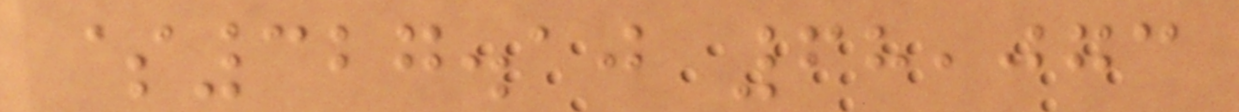$327.10 68,073
